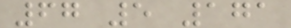67 5 171
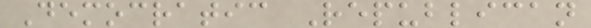Democratic Republican
